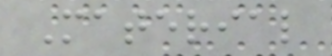Material
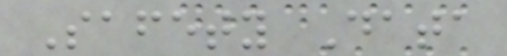Safety Data
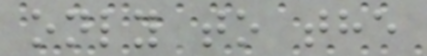only to the
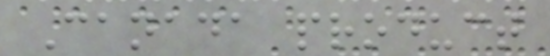Canada product
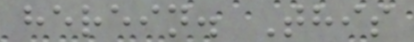herein. This
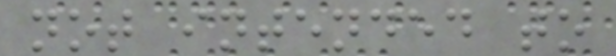not intended to
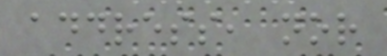address, nor
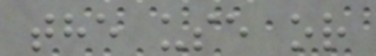the use or
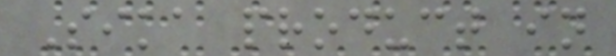Sika product in
